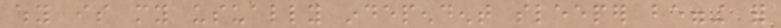why is my usually independent sleeper begging for
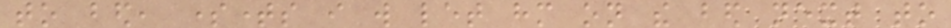to bed, sometimes i will let him on the bed next to
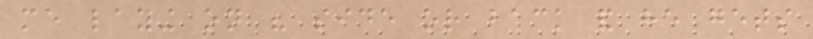me laying on his side or back and he gets
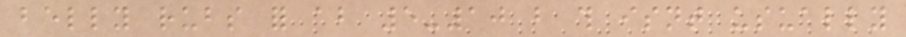belly rubs for about 5-10 but this isnt usually
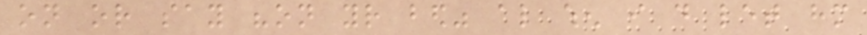on or say "on your bed" also when i do let him
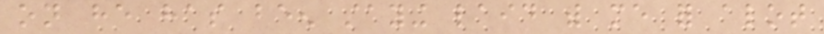on he has been staying laid with me for alot
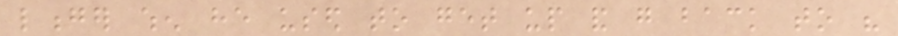longer when he used to get up and go back to his
